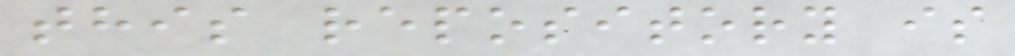this repository is
